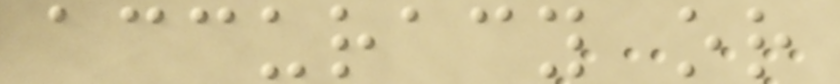accuracy or
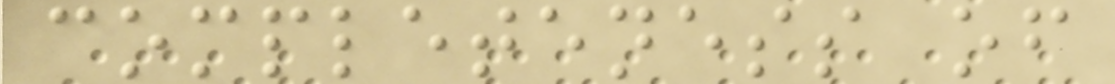completeness of
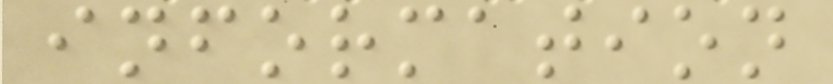information
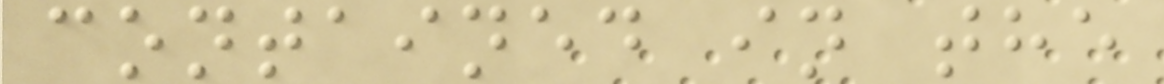contained in the
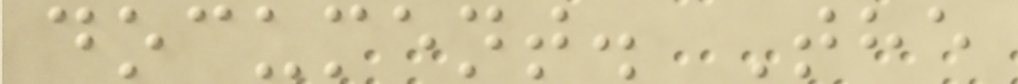document. The
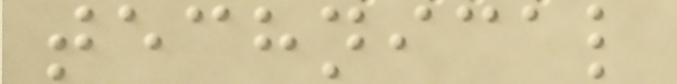technical
